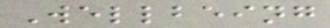Wellbeing
